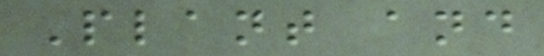Plant and
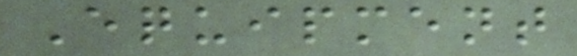Equipment
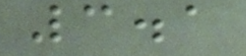3.1
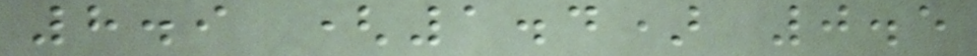8.9 (1.4) 0.5
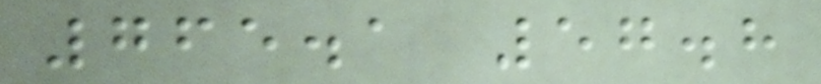765.1 57.8
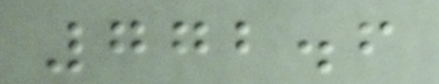772.6
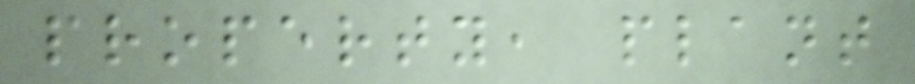property, plant
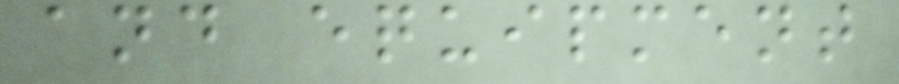and equipment
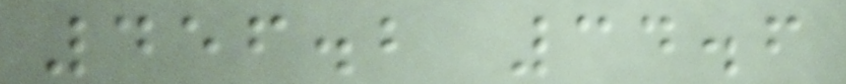456.2 34.6
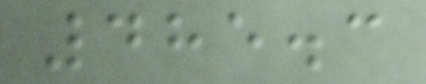485.3
